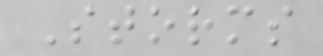Storms
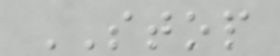STOP
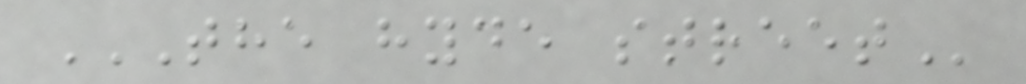THE HYDE STREET
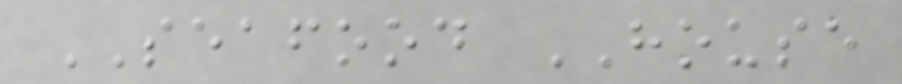SEAFOOD HOUSE
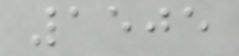1505
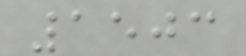1503
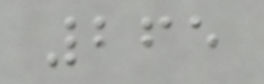265
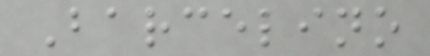Barcelino
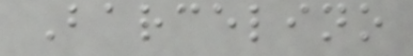Barcelino
